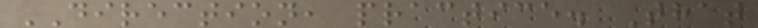DIRECTION, practice. That
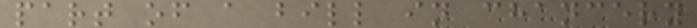part of a bill in chancery
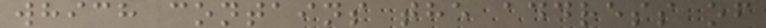which contains the address of
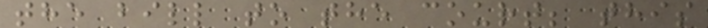the bill to the court; this
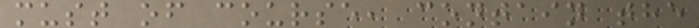must of course, contain the
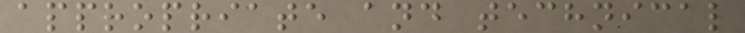appropriate and technical
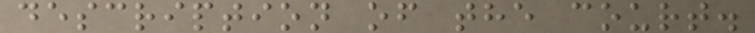description of the court.
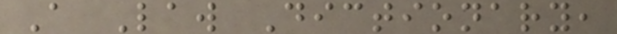A Law Dictionary,
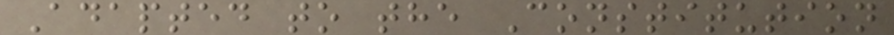Adapted to the Constitution
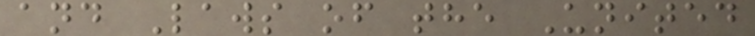and Laws of the United
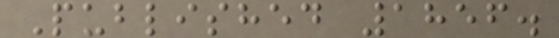Published 1856.
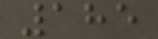185
